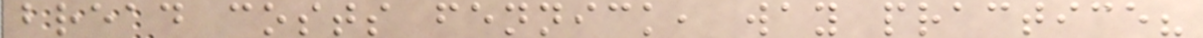bread costs fennick, way practice?
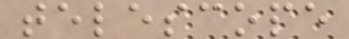telescope
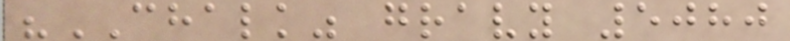"CHALK" gravy 5080
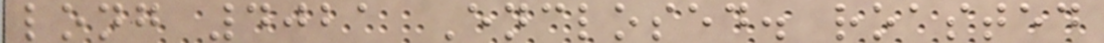long 4021 Enclosed. roasted
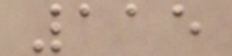115
